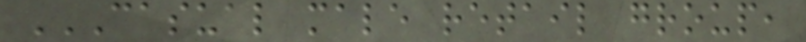CASUAL MALE RETAIL GROUP,
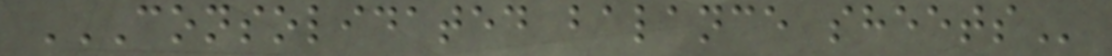CONSOLIDATED BALANCE SHEETS
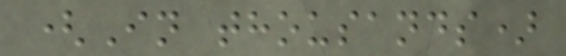(In thousands)
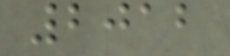2012
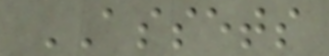ASSETS
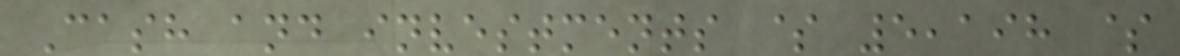Cash and investments $ 5,198 $
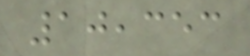10,353
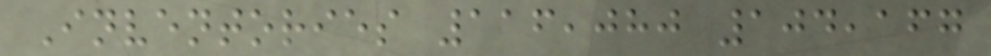Inventories 116,080 104,167
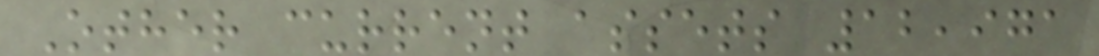Other current assets 12,971
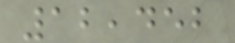12,452
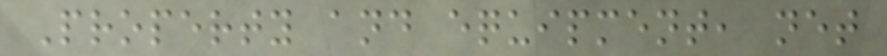Property and equipment, net
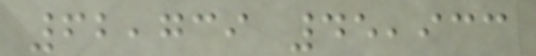62,739 45,933
